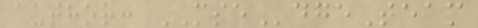author: MSEdgeTeam
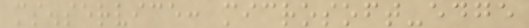ms.service: microsoft-edge
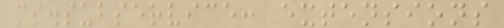ms.subservice: extensions
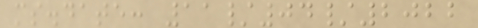ms.date: 11/04/2022
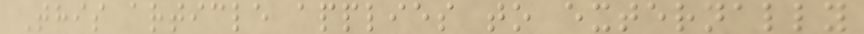This article applies to externally
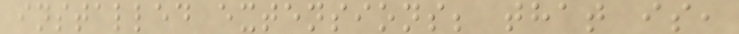installed extensions; that is,
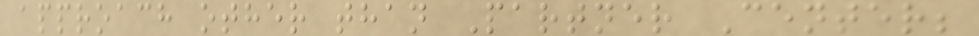approach other than Partner Center;
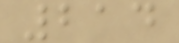214
